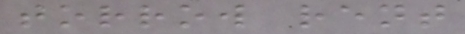torrow rent
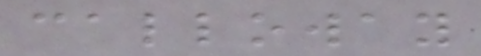calloway
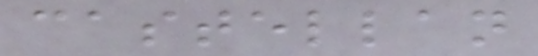castellan
